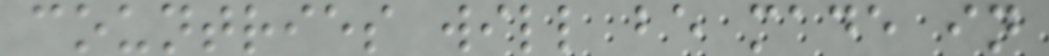countries will be made in
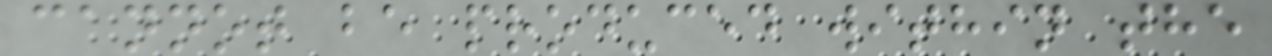cannot be produced within the
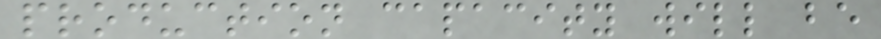production capacity will be
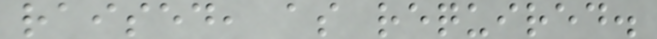raised, as required.
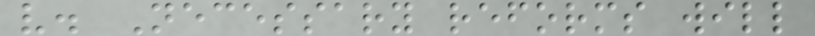v. Necessary reforms will
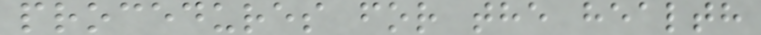procedures for the health
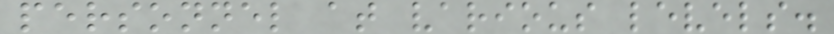personnel at various levels.
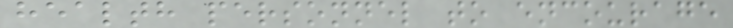health personnel to encourage
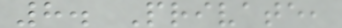8. Private,
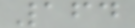164
